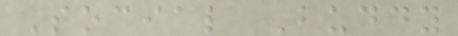Social Buddy
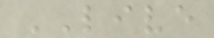LIVE
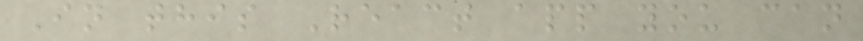In this React app you can
